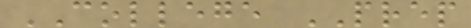COLLEGE PREP
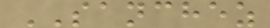SANCHEZ
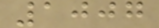1007
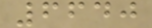6640
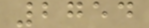2754
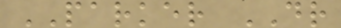PARKER DR
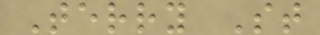Terry St
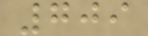709
